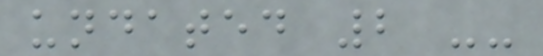undated 2 --
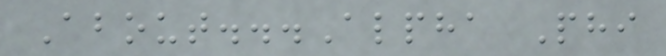About...Alpha Phi
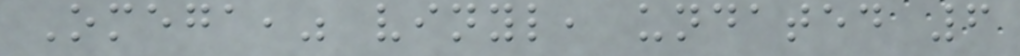Omega," vinyl, undated 6
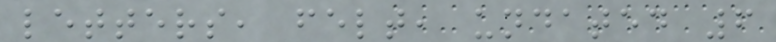letters, felt, undated 6
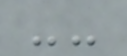--
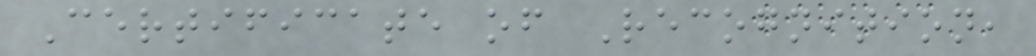Certificate of Recognition,
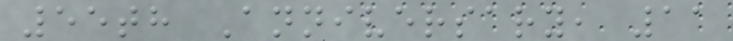55th Anniversary, 11
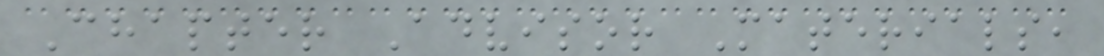Chapter Advisor Materials,
